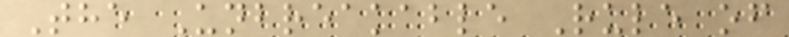The Unbreakable Rule of
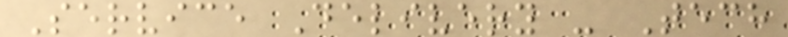Service Delivery - Tech
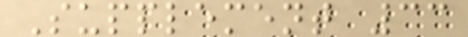Supplement 33
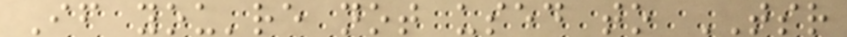If you're not used to TSR
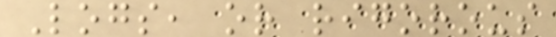Logs, or rigorous
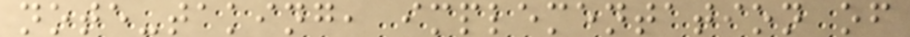note-taking, implementation of
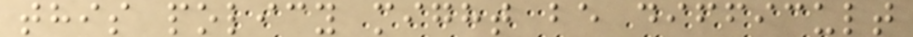this policy might be difficult
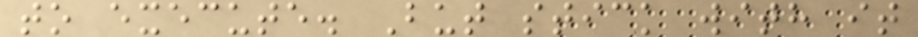to execute. But stick with it
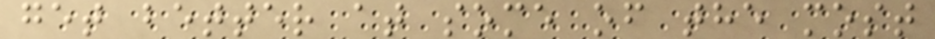get better at some of the most
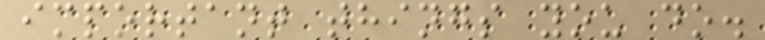important things you do.
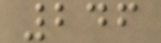246
